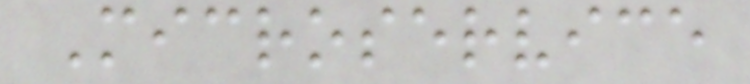Microservice
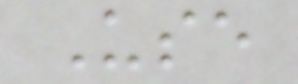Use
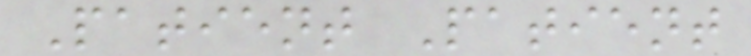Patient Patient
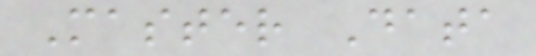Master Data
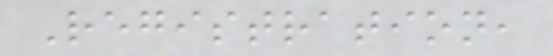Registration,
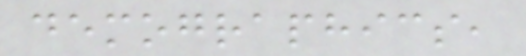demographics,
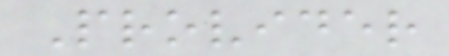Provider
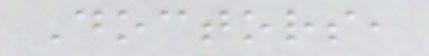Doctors,
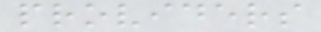providers
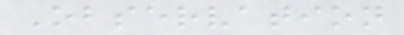Observation
